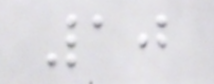10
